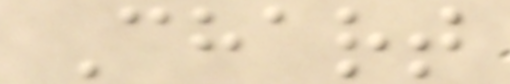Chart
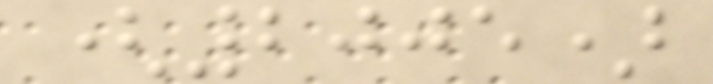(2005)
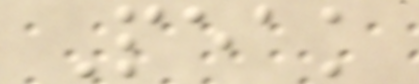Peak
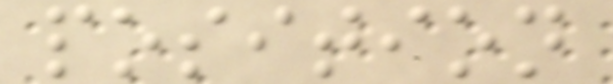position
